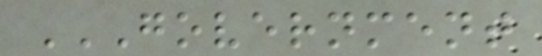GOVERNMENT
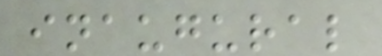inaugural
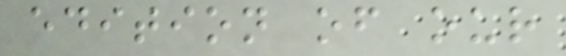edition of our
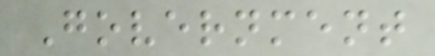Government
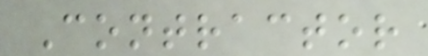Contractor
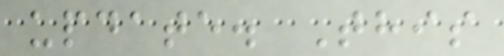update. This
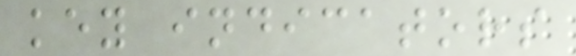key indicators
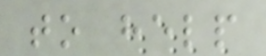to help
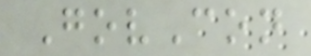GovCon
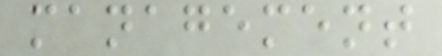management
